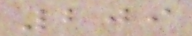209
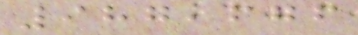987,676
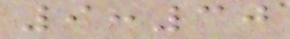9:30
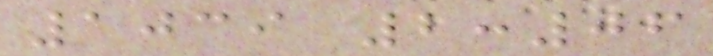1039 2:06
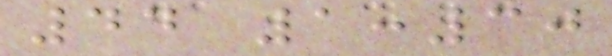44 1:30
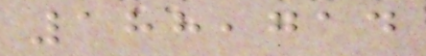188,714
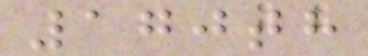170th
